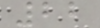22
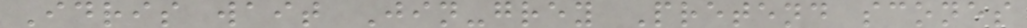Idris wait Jin-grey Pretend scones
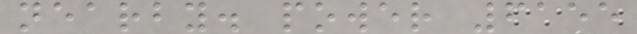nearby. power 6155
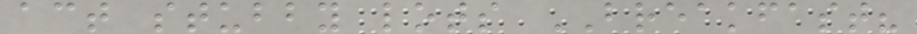act stubby lots BREAKFAST?
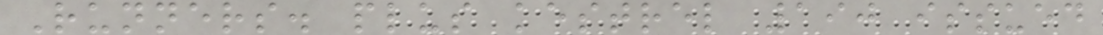Runners. plus kestrel 190 issued
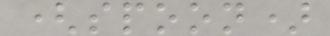(spoon)
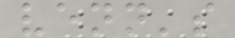venn's
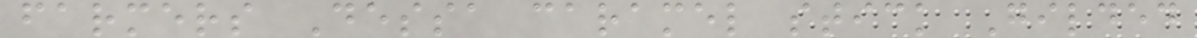farmers Dessa caramel stick Gilded
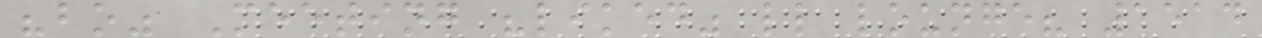"bo" Meeting "liked" ll lounge? 1514
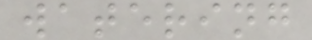watering
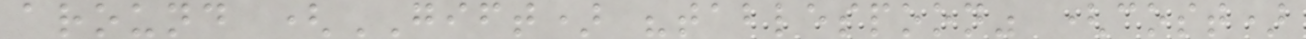around (GIFT) "tablespoon" (cost)
